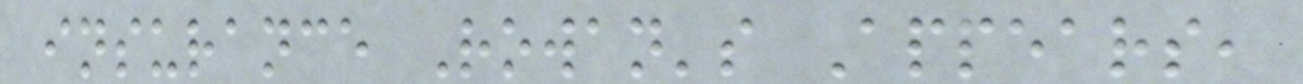insurance Rowan's Appears,
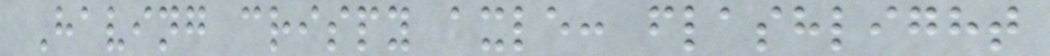Having crispy axle: flashlight
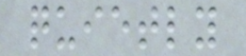quietly
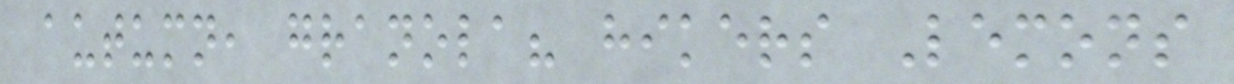autumn, granola? hikers Lemons
